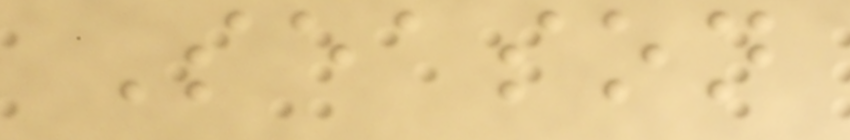Season
